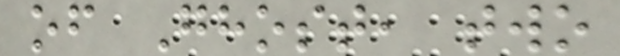of Ghost, two
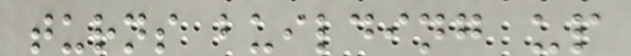turns building up
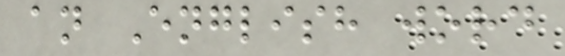an English word
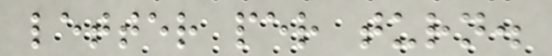letter per turn.
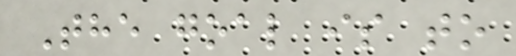The goal is to
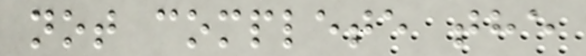not complete the
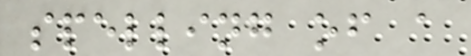spelling of a
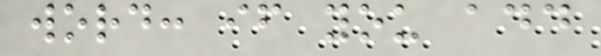word: if you add
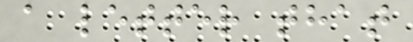a letter that
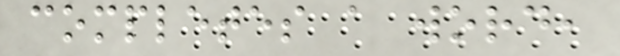completes a word,
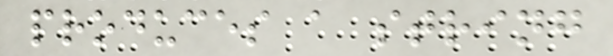produces a string
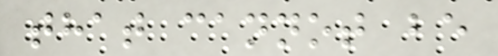that cannot be
